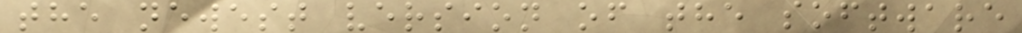the newest version of the software
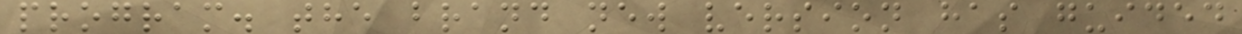program. the brand new version has guided
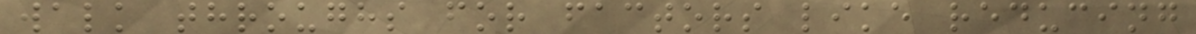walk throughs for factors like reducing
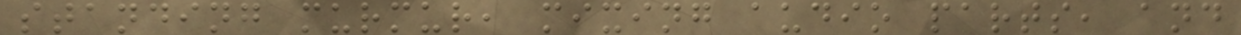standing murmur, mixing audio parts, and
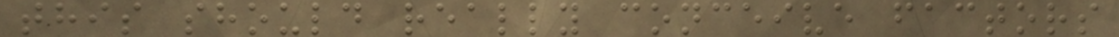this should really conceive factors
